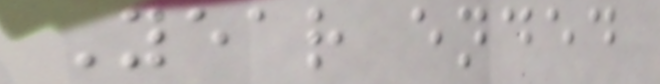Year ended
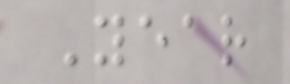Year
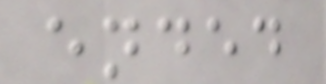ended
